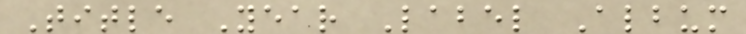Title Year Label Album
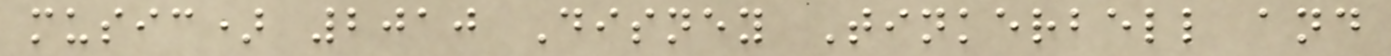music) 2010 Disney Tinkerbell and
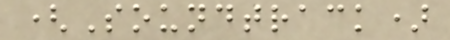(Soundtrack)
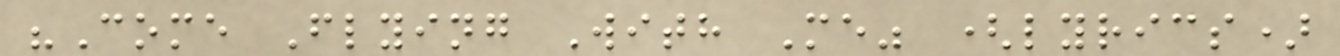"Come Flying With Me" (lyrics)
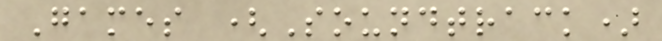Games (Soundtrack)
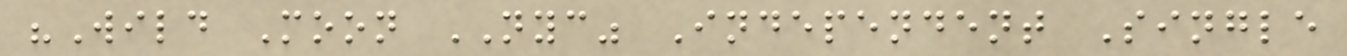"Wild Moon NYC" Independent Single
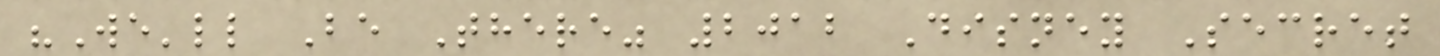"We'll Be There" 2012 Disney Secret
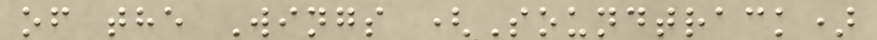of the Wings (Soundtrack)
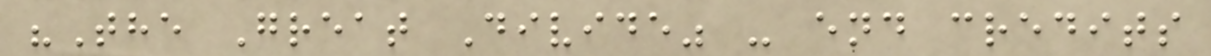"The Great Divide" - end credits
